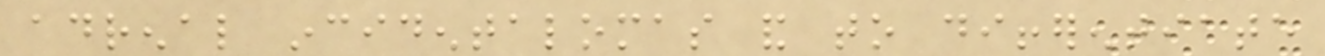adrenal incidentalomas and to differentiate
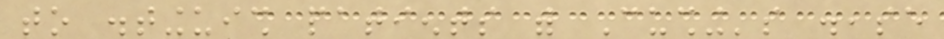to distinguish patients with Cushing's disease
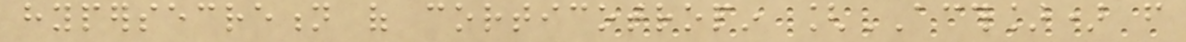hypersecretion of corticotropin [ACTH]) from
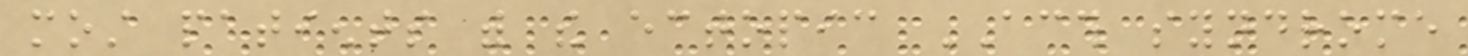most patients with the ectopic ACTH syndrome
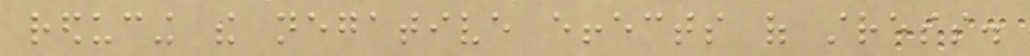reducing the negative effects of stress.
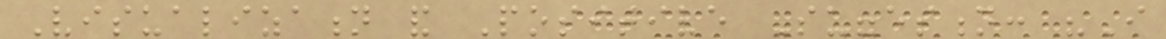Visualization and Positive Suggestion: "I
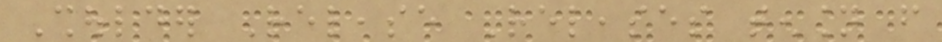Shoulder Release Releases tension from
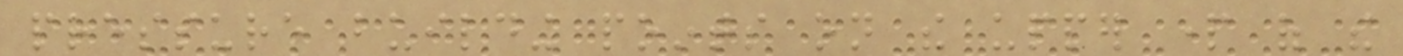pressure building points on the upper part of the
